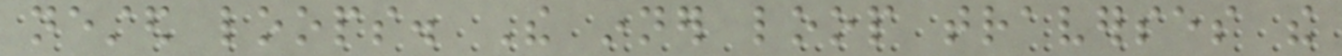nested loops. The inner loop traverses the
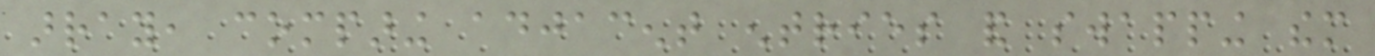array, comparing adjacent entries and swapping them
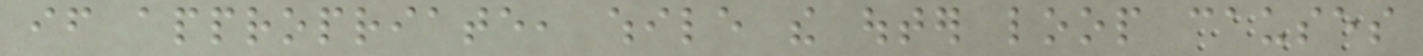if appropriate, while the outer loop causes
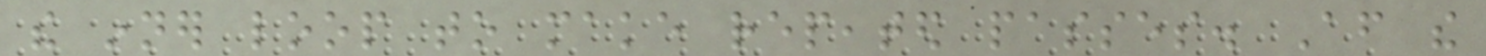the inner loop to make repeated passes. After the
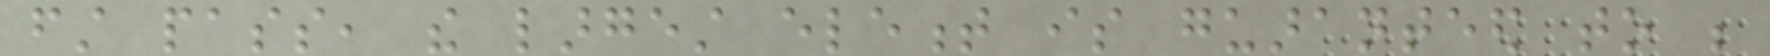first pass, the largest element is guaranteed to be
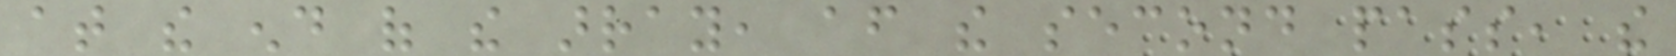at the end of the array, after the second pass, the
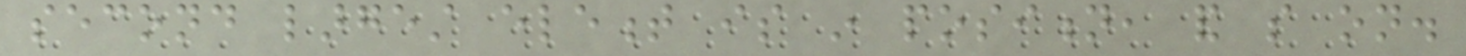second largest element is in position, and so on.
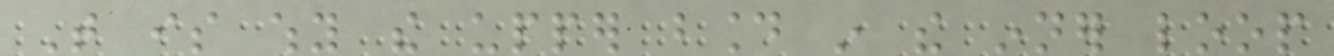That is why the upper bound in the inner loop
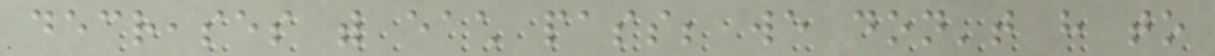decreases with each pass; we don't have to
